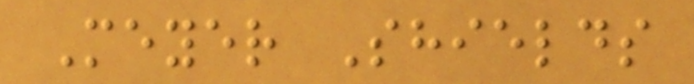Meyer Shields
